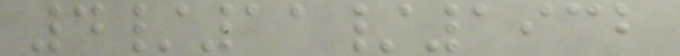4/11/1932
